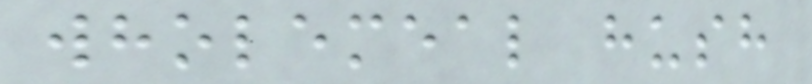wholemeal hush
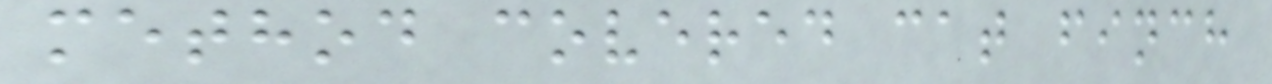method covered cat finch
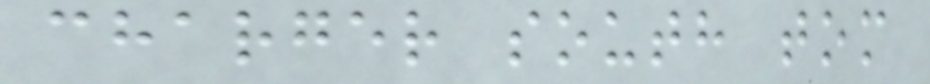charger south tom
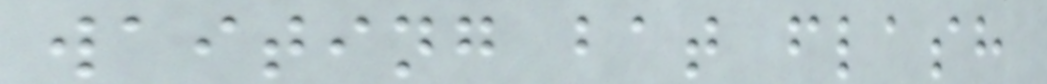waiting bat flash
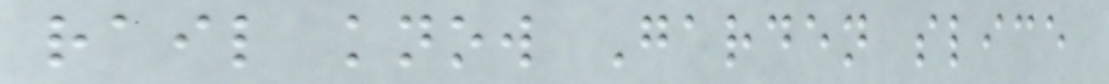rail know Garden slice
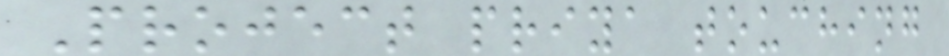Project priya touching
